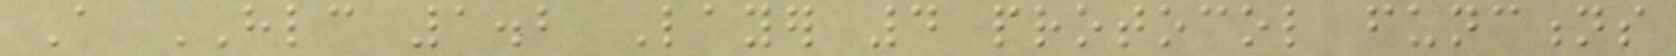A HLC 1.2 Layer 4 protocol functions
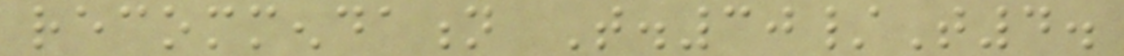recommendation T.30/T4.
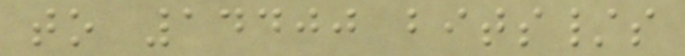to 14400 bits/s
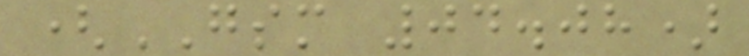(GSM 04.08)
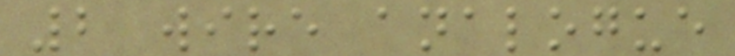2 wire analogue
